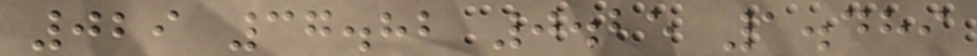029 37.82 0.25 1.489
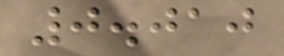0.010
